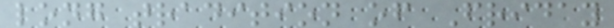long tradition of Friday
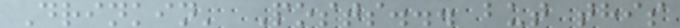Drinkin' Posts... but this
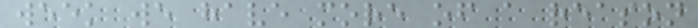week we have more of a reason
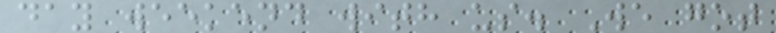day weekend with us. We got
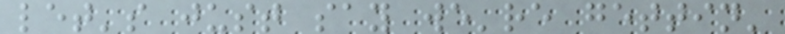let's just say we're gettin'
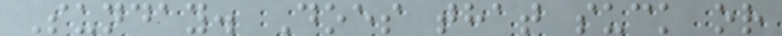Sunday. Does that suck or
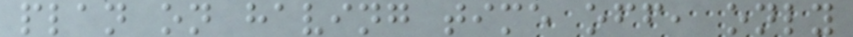plan on having time off, only
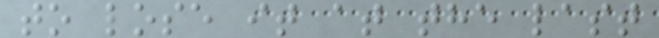to lose it at the last
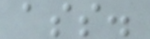ass.
